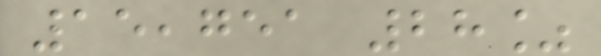15,751 28%
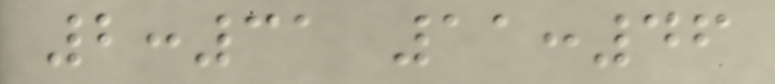2:31 11:46
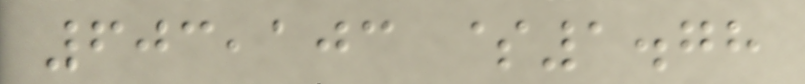603,103 $1.78
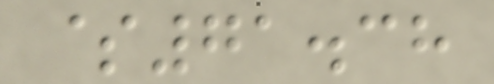$71.38
